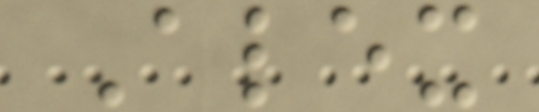Alex
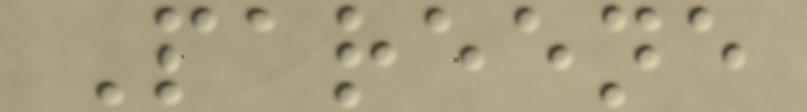Pareene
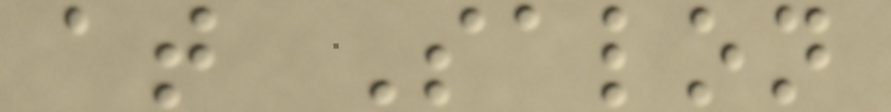at Salon
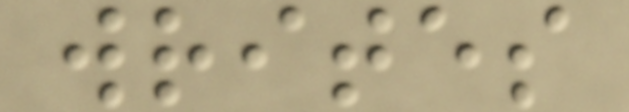writes
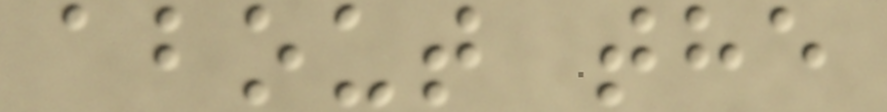about the
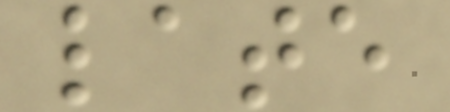late
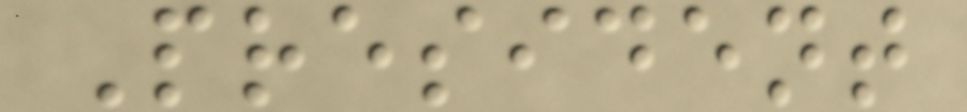President
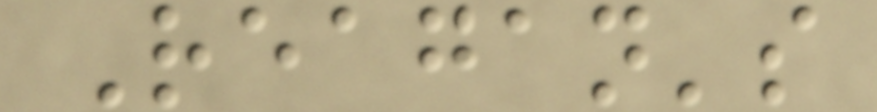Reagan's
